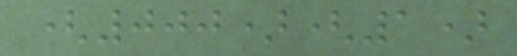(000)(1)
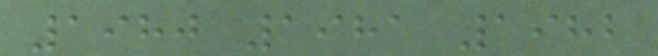1980 1981 1982
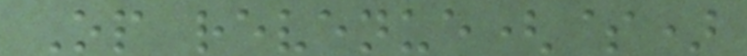Op revenue($)
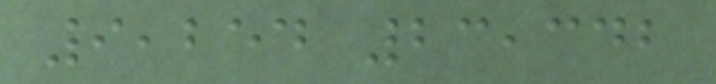9,254 23,342
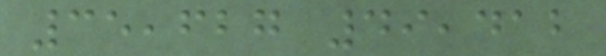35,627 49,412
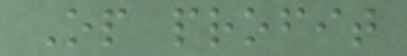Op profit
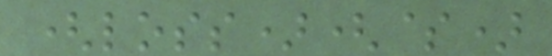(loss)($)
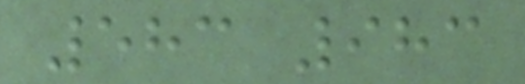583 983
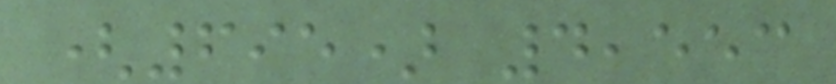(695) 4,553
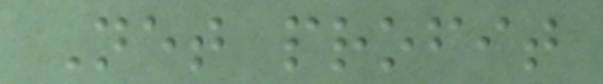Net profit
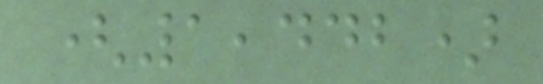(1,442)
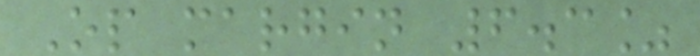Op margin 6.3%
